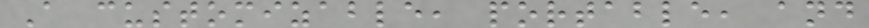A customizable, portable, and
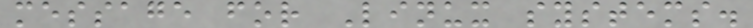message for Linux systems.
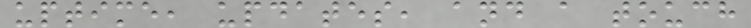uptime, updates, and a touch
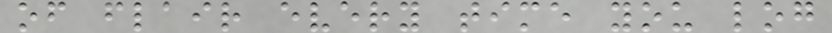of flair every time you log
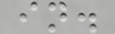in.
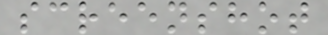screenshot
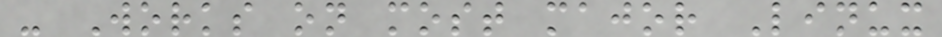- Works on most major Linux
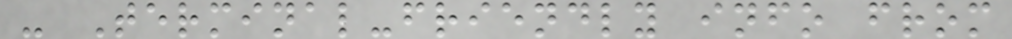- Terminal-friendly info from
